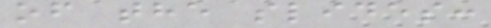of the slides:
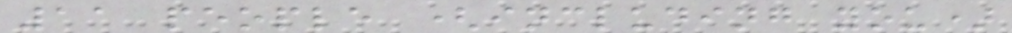11 people (including you)
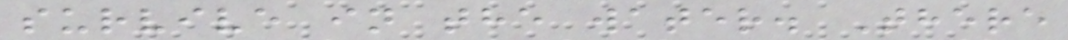survive in the water. There
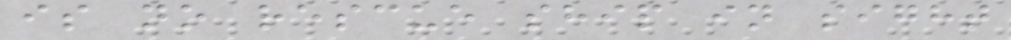is no rescue ship in sight
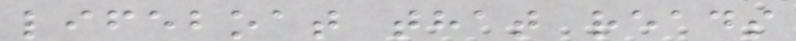lifeboat that reads
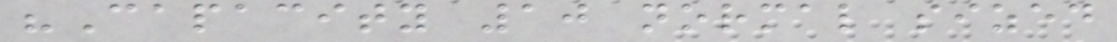"Capacity 10 normal sized
